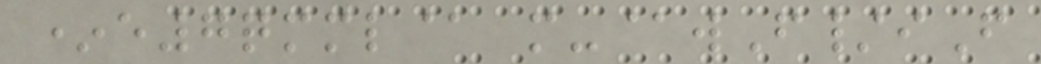*e7qmml@ m-@wF/iF
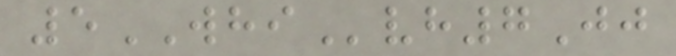5WHIvh7Jj
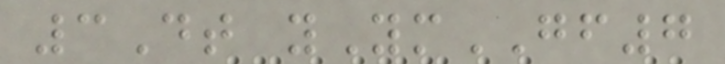3Dt yYmGF7
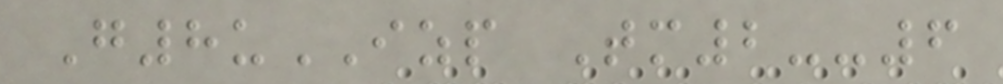G8uIZP Tm2--6
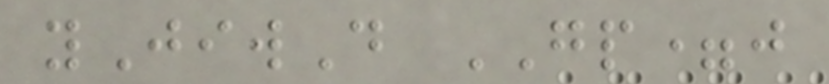yJiwD GP=j
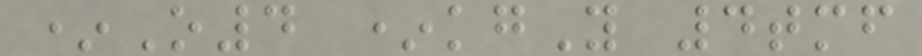*O4 *kgY 4tmf
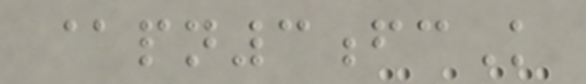@pn3fcK
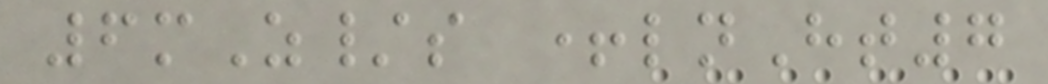6mZ/s +lnHt7
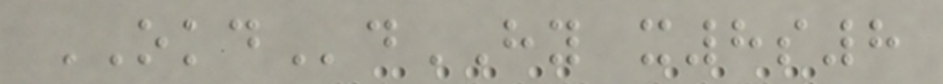OKDdHY x8s8
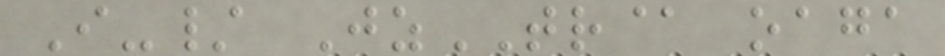I-/ JzTR@ oaga
